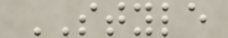STYLE
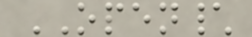OPEN\
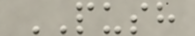PUSH
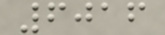6016
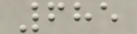685
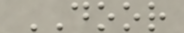DOOR
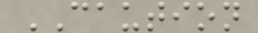CAUTION
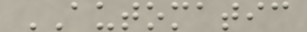AUTOMATIC
